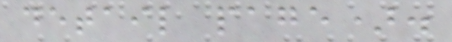detail page).
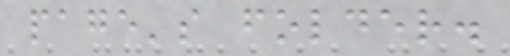page's folder.
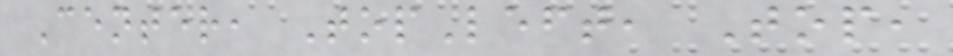Center, TopLeft, Top,
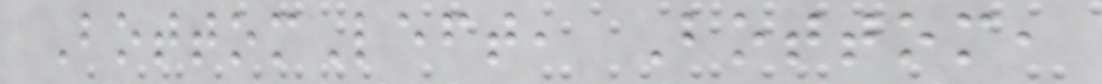BottomLeft, Bottom,
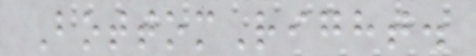BottomRight.
